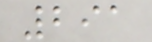291
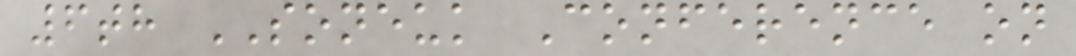6th SONEUK Conference on
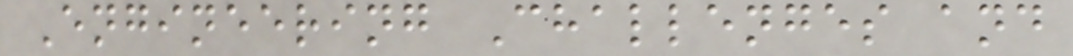Engineering Challenges and
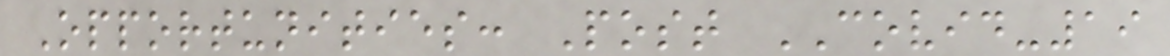Opportunities: Post COVID-19
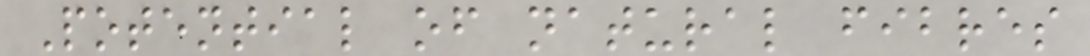Potential of natural fibres
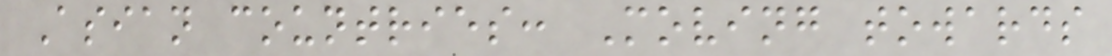Asian countries: Moving towards
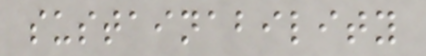sustainability
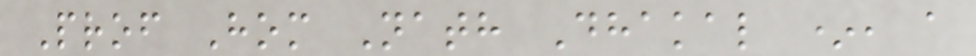Prof Hom Nath Dhakal *, a
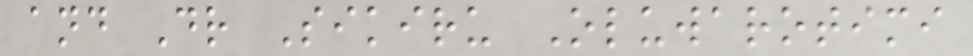and Dr Sikiru Oluwarotimi
